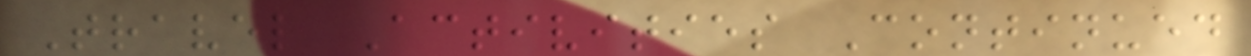Travel Activities Continued
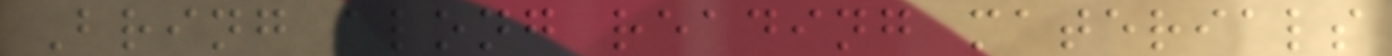Bring along reading materials
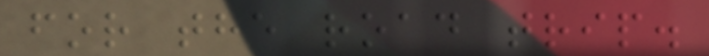for the road trip.
